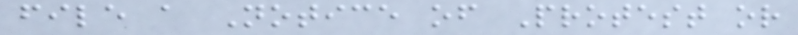file a Notice of Protest or
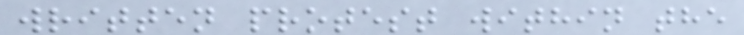written protest within the
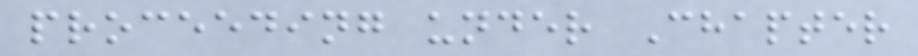proceeding under Chapter
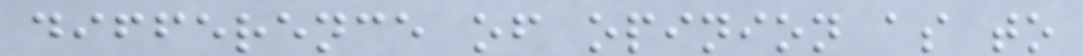difference of opinion as to
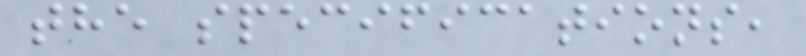the specifications,
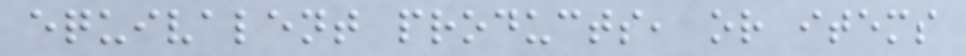equivalent products, or items
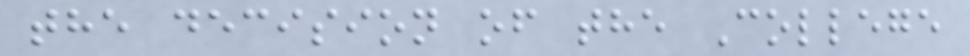the decision of the College
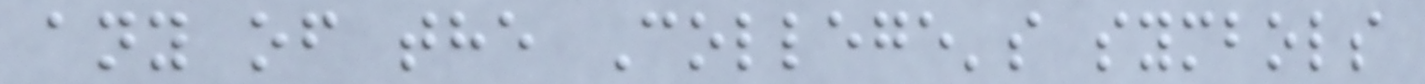any of the College's symbols
